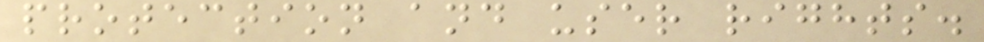protection and user rights.
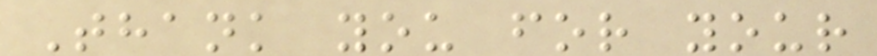Thank you for your
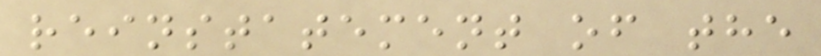reinstatement of the
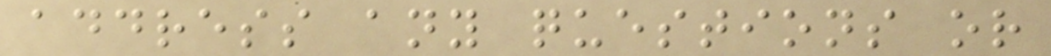address any questions or
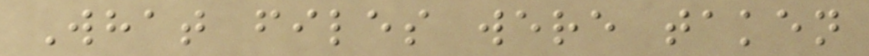What files were taken
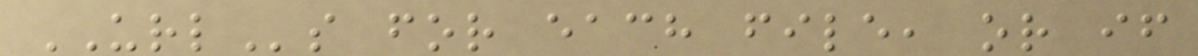URLs for each file, or if
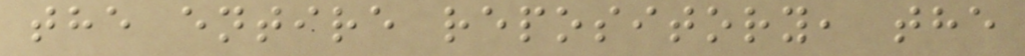the entire repository, the
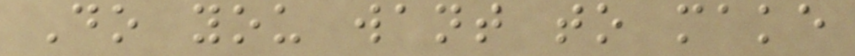Do you want to make
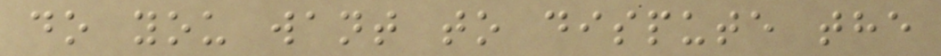do you want to dispute the
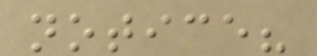notice?
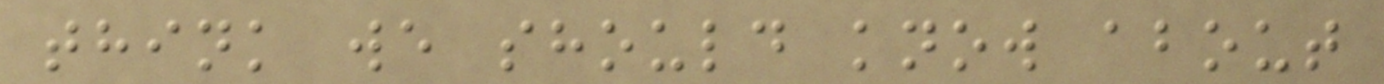think we should know about
